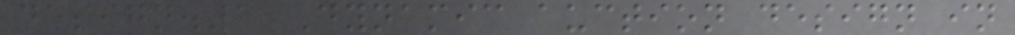design.1 Dynamic auction design in
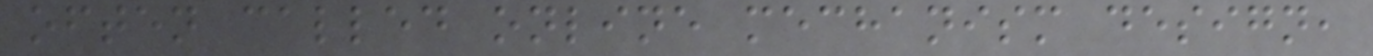often called online mechanism design,
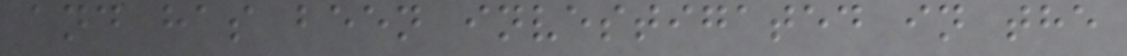and has been investigated in the
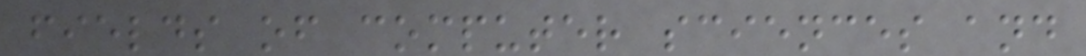fields of computer sciences and
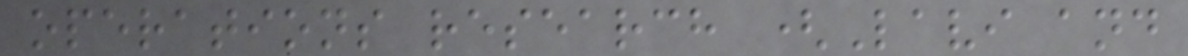operations research (Lavi and
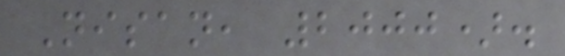Nisan, 2000).
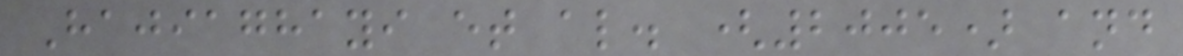Hajiaghayi et al. (2005) and
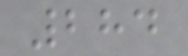284
